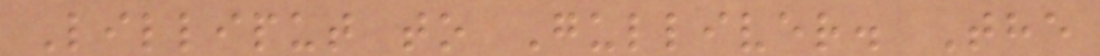Lilliput to Gulliver. The
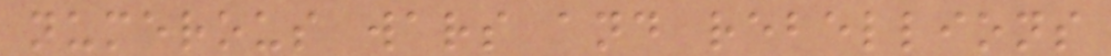numerous wars and rebellions
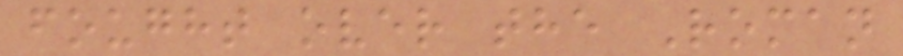fought over the Roman
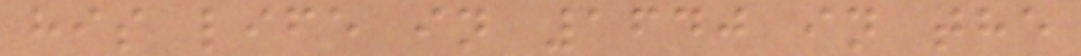his life in 1640 in the
